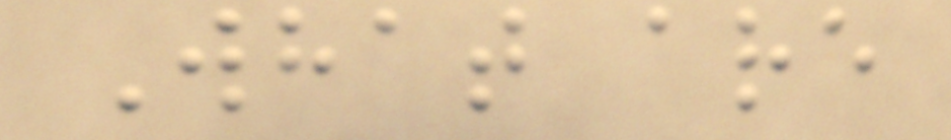What are
